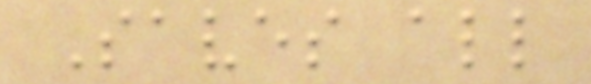Saves all
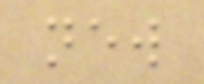new
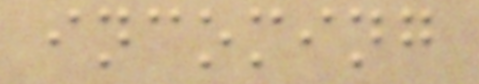incoming
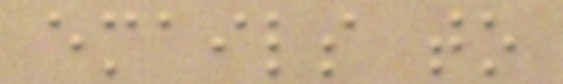emails to
